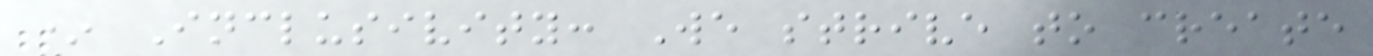* Inclusivity: We strive to create
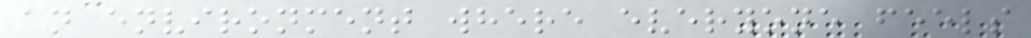an environment where everyone feels
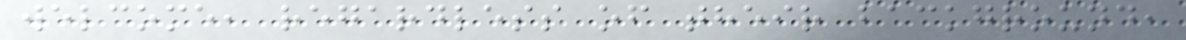welcome, regardless of their background,
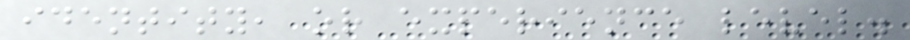identity, or experience level.
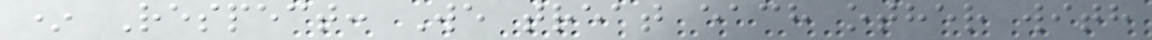* Respect: We treat each other with
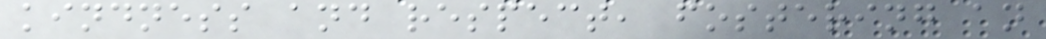kindness and respect, fostering an
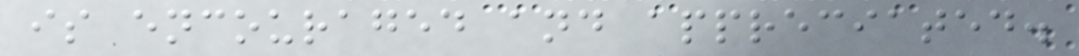is encouraged and appreciated.
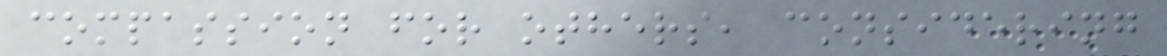compassion for others, considering
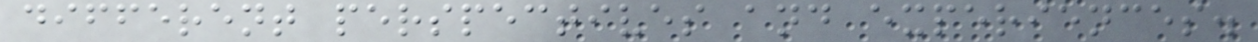different perspectives and experiences.
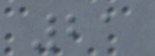21
